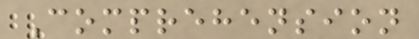Comprehension
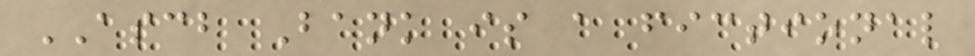ASCB Bank is a fictional
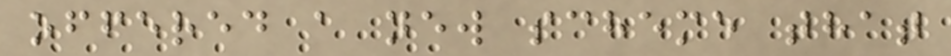offered a new scheme that
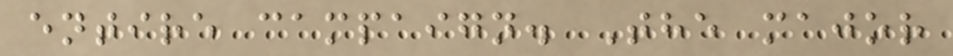entire campaign. The major
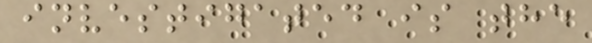investigated is the
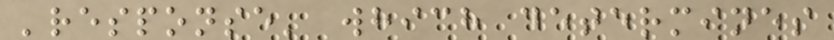'response' which determines
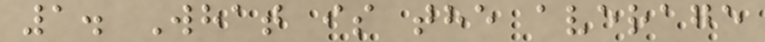1. What is the average
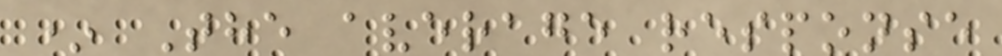* The average response
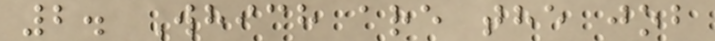2. Which are the job
